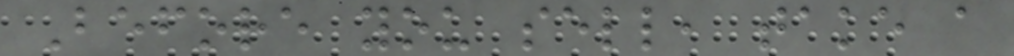Before you sell, take a
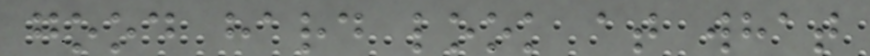good hard look at what
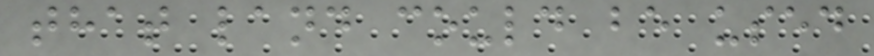that land could be used
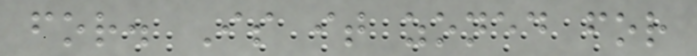for. Is it zoned for
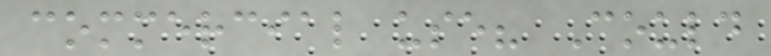commercial use? Could
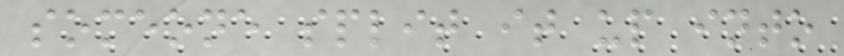someone split it up into
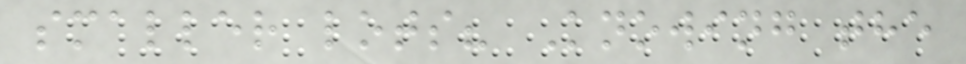smaller lots? Knowing the
